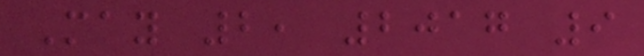May 2, 2017 9
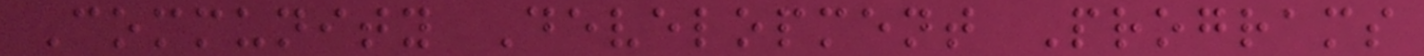Community Development Programs
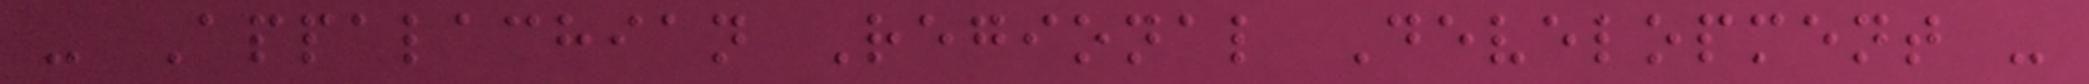- Appalachian Regional Development -
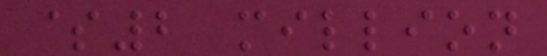$2 million
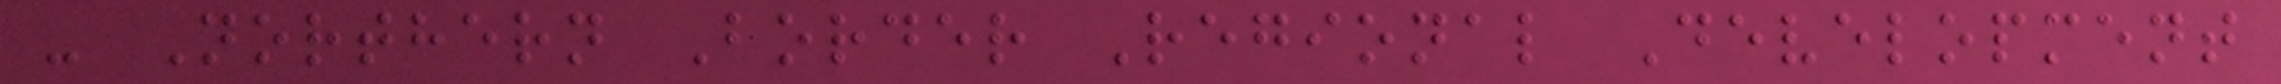- Northern Border Regional Development
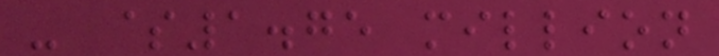- $1.75 million
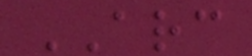ARC
